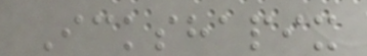Ickshapix
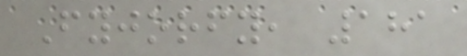Fyjorfy, 181
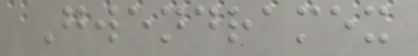Gwendramex
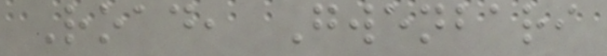Road, Gwenbari
